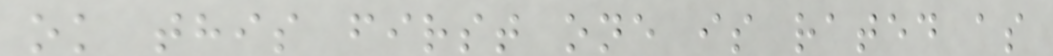ok this first one is rated as
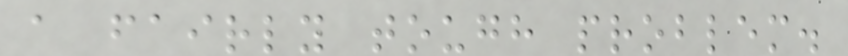a fairly tough problem.
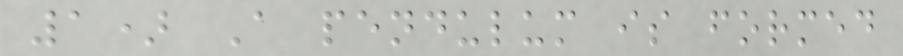1) A pendulum is formed
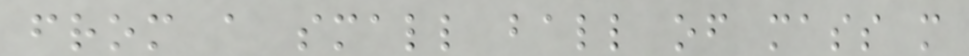from a small ball of mass m
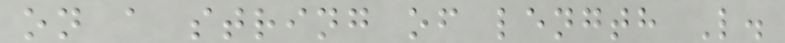on a string of length L.
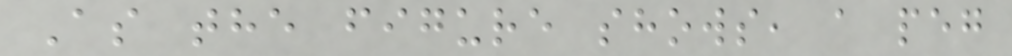As the figure shows, a peg
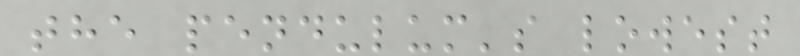the pendulum's lowest
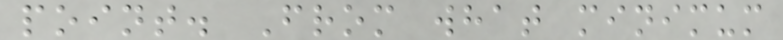point. From what minimum
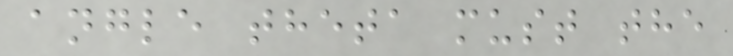angle theta must the
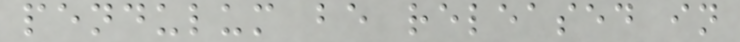pendulum be released in
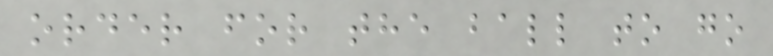order for the ball to go
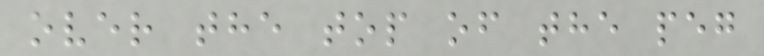over the top of the peg
